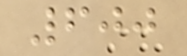600
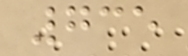735
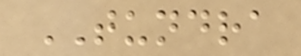TUNDRA
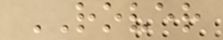ROVER
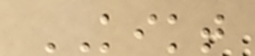KIKT
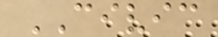CIVIC
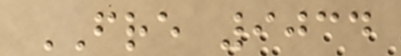FRE 9034
